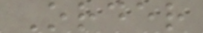Order
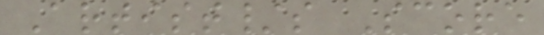Artist/s Score
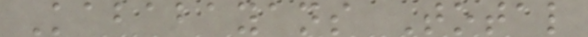Kababayans Total
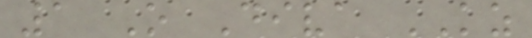1 O Diva KZ
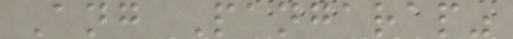Ang Pangarap"
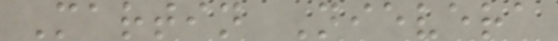Martin Nievera
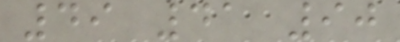49 41 90
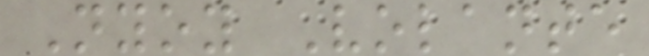Nyoy Volante
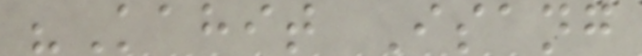"Kahit Isang
